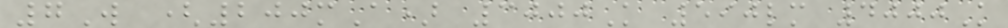7W (200mA) 3000K 590lm 4000K
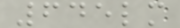645lm
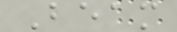Beam
